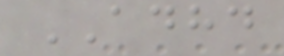ADHD
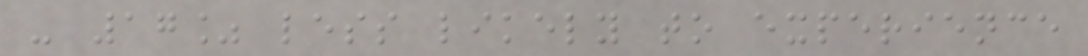- 17% less likely to experience
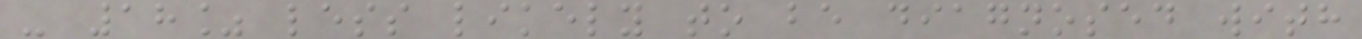- 18% less likely to be diagnosed with
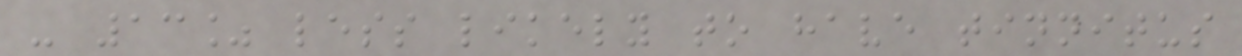- 13% less likely to have tinnitus
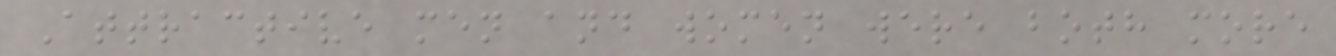Attractive men and women were both more
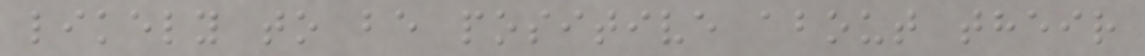likely to be positive about their
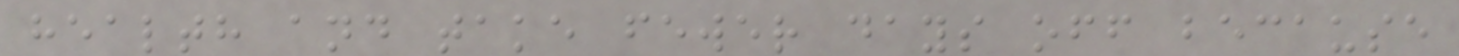health and take fewer days off because
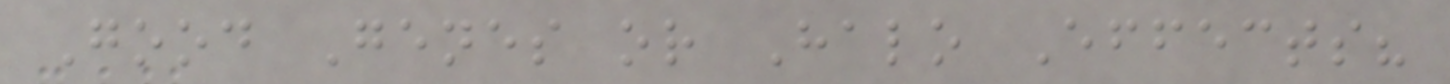Good Genes or Halo Effects?
